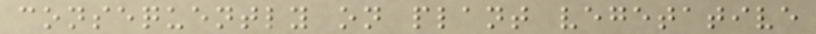consequently on plant vegetative
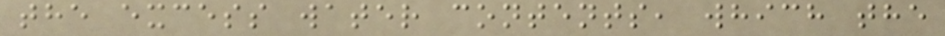the excess water contents, which the
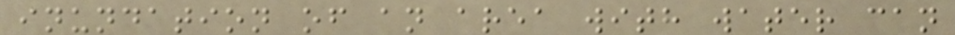inundation of an area with water can
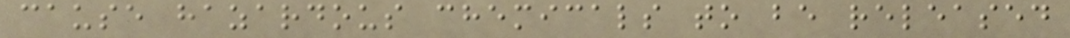cause hazardous chemicals to be released
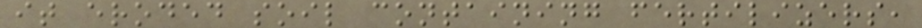it eroded soil containing fertilizers,
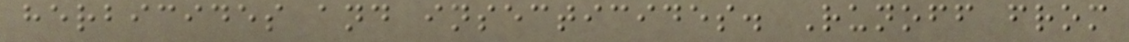herbicides and insecticides. Runoff from
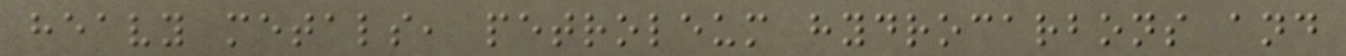heavy metals, petroleum hydrocarbons and
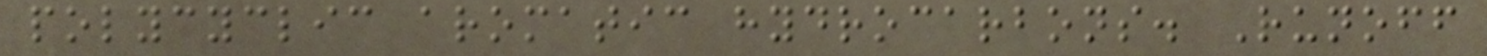polycyclic aromatic hydrocarbons. Runoff
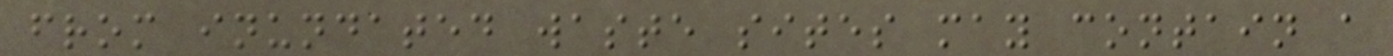from inundated waste sites may contain a
